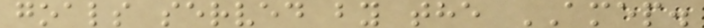goals served by the AMEP.
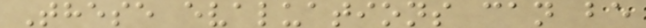These evaluations can be
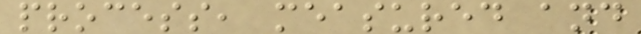process, measured and
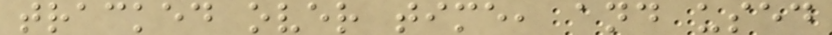tracked over time, and used
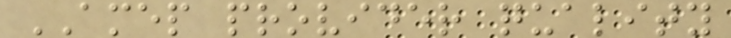AMEP provider quality
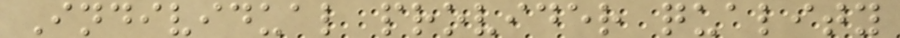Individual provider quality
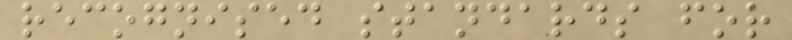recognised standards for
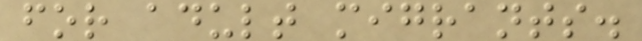for adult migrants.
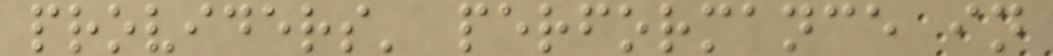providers' performance in
